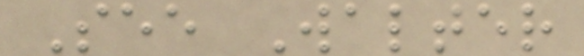See Walter
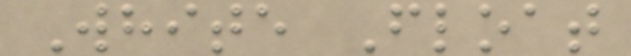White Float
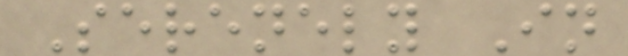Serenely In
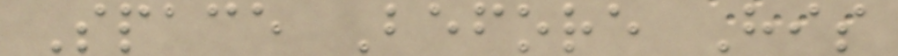Space Before His
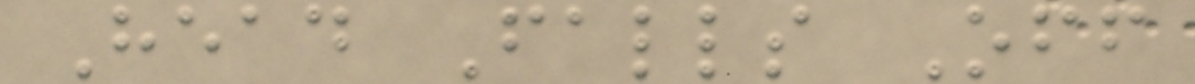Head Falls Off
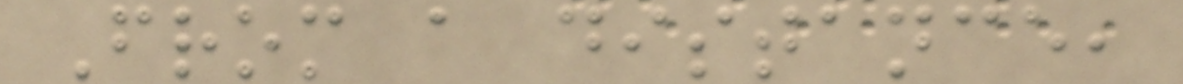From a distance,
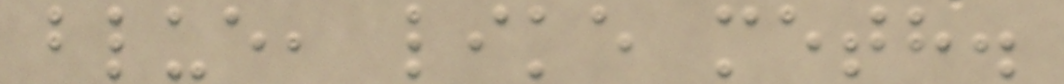blue, like meth.
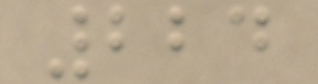224
